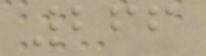266
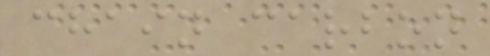chain carbon
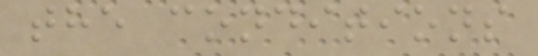the conditions
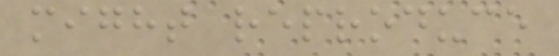might reproduce
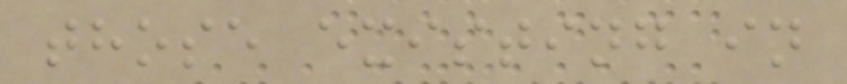those existing in
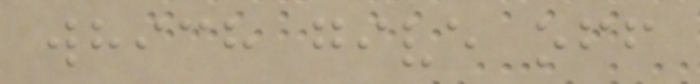which give off
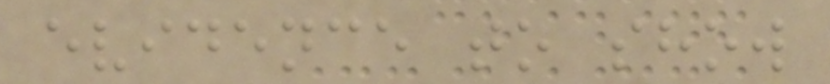evidence to show
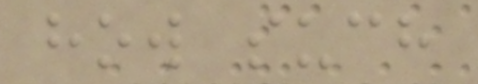how such
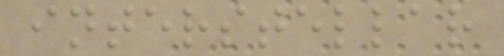interstellar
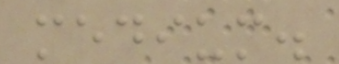medium.
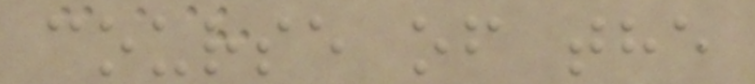course of the
